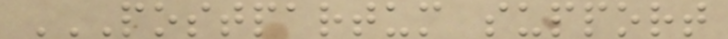POSTPARTUM SUPPORT
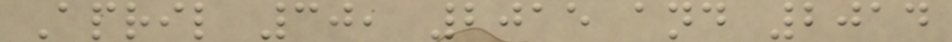April 30, 2015 and 2014
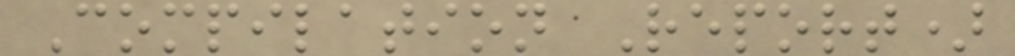Compilation Report)
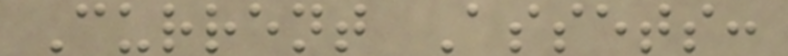Current Assets:
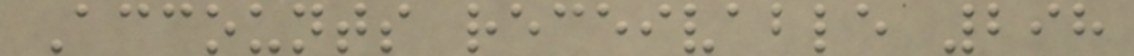Accounts receivable 298
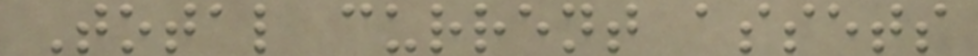Total current assets
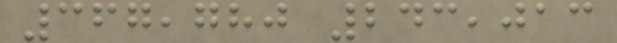367,780 243,013
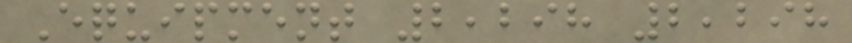Equipment 2,298 2,298
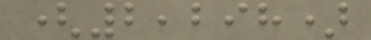(2,298)
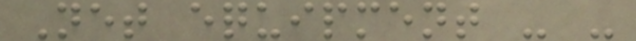Net equipment - -
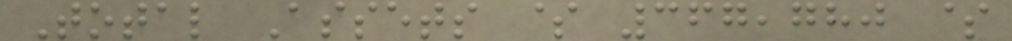Total Assets $ 367,780 $
